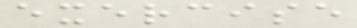exercise
